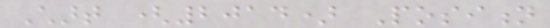Chart (2014) Position
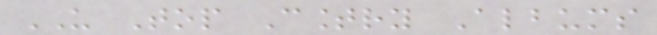US Top Country Albums
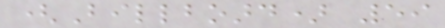(Billboard) 59
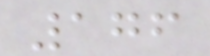176
